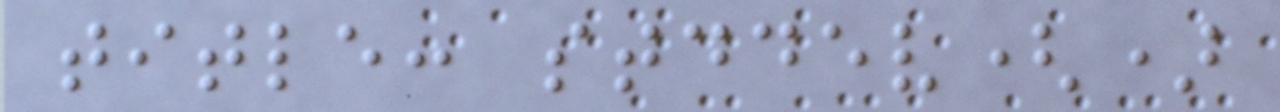title: stddev()
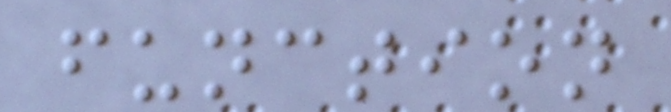function
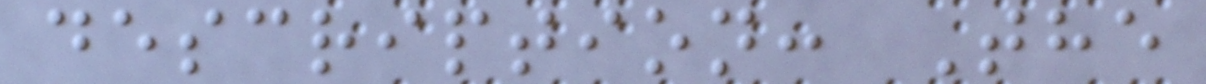description: The
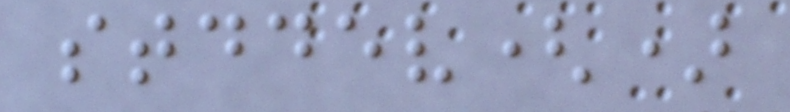stddev()
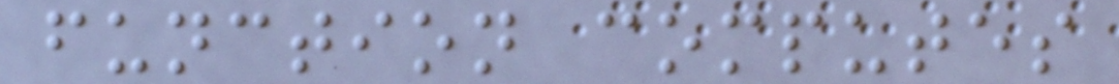function computes
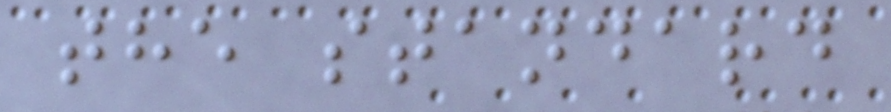the standard
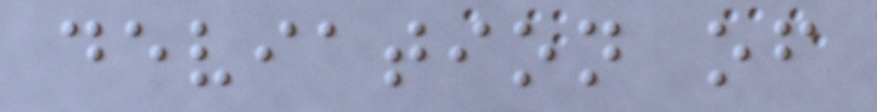deviation of
